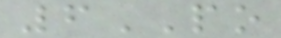6PO
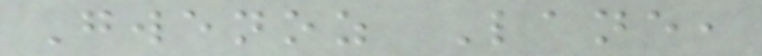Gwenoz Lane,
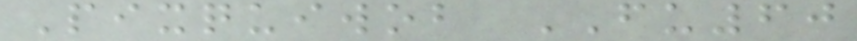Pixquiwob FU60
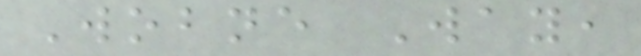Wobne Way,
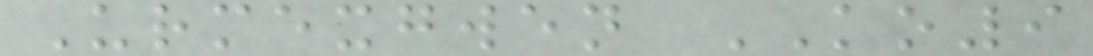Urmexgwen KO9
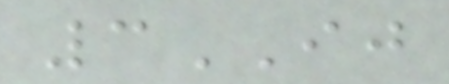3IJ
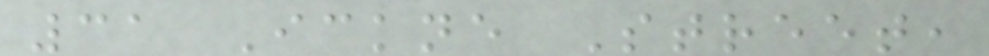31 Ickne Street,
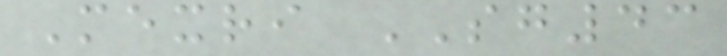Mexri SG43
